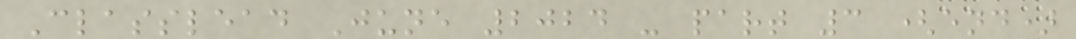Classlead June 2024 - part 3 (end)
